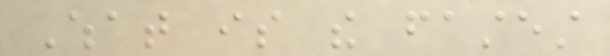What is the fastest
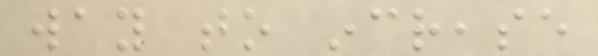way to increase
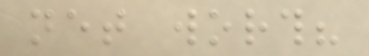net worth?
